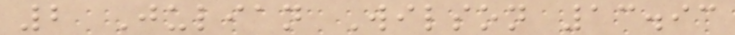2 Julian Wilson 13.93
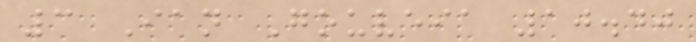3 Ian Gouveia 10.40
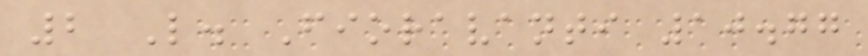2 L. Fioravanti 10.77
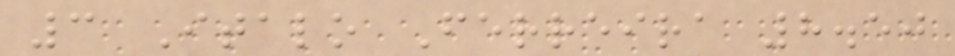3 Italo Ferreira 8.50
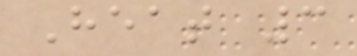Heat 3
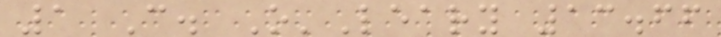1 C. O'Leary 13.66
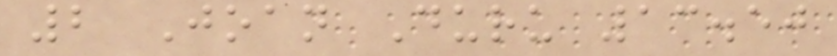2 Joan Duru 13.50
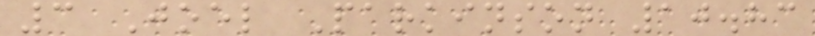3 Joel Parkinson 10.83
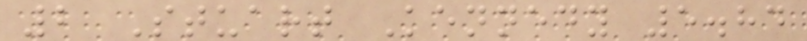2 Stuart Kennedy 5.84
